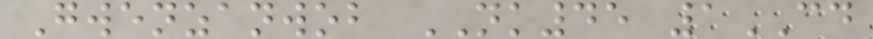Gwenzanwob NK45 1CD
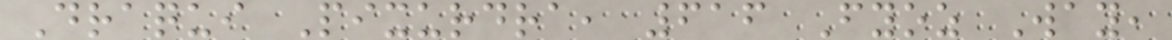Draqui Pixurdra, 616 Fyoz Way,
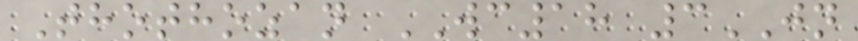Thothozan WC18 3JN
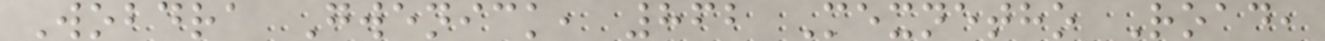Wobdra Gwenick, 862 Mexnetho Road,
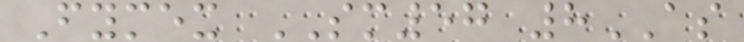Fymex SM57 8AS
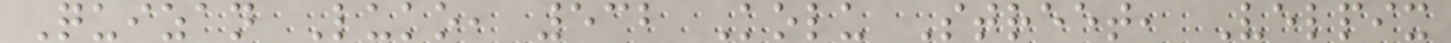Quizan Luko, 532 Kolu Street, Velpix
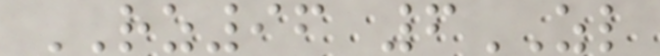RZ96 6ZL
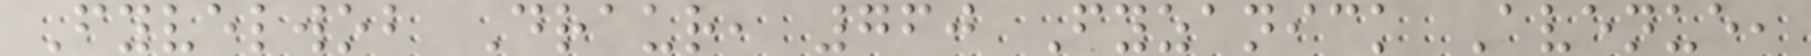Fyvelwob Draur, 760 Fyzanick Avenue,
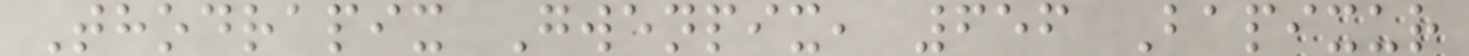Thodrapix Gwenpix, 656 Bapixur
